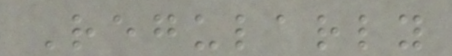Regularly
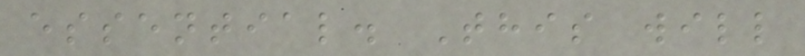essential. This will
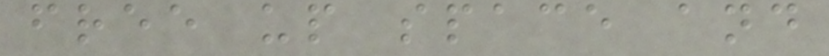free up space and
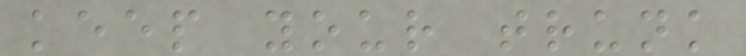keep your trunk
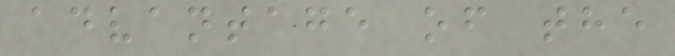advantage of the
